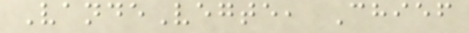VandeVegte, Chief
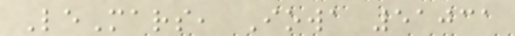LeMars, Iowa 51031
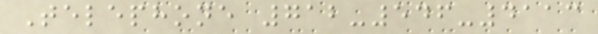Telephone 712-546-4113
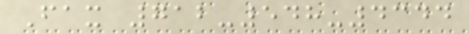Fax 712-548-4344
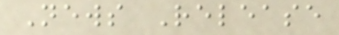News Release
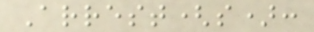Arrest(s):
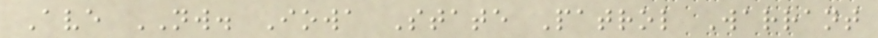Ave NW. Iowa State Patrol Warrant
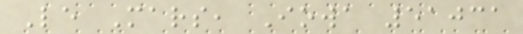Le Mars, Iowa 51031
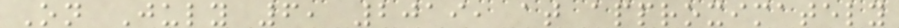On July 6, 2019, at approximately
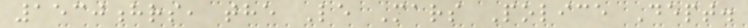1530hrs, the Le Mars Police Dept.
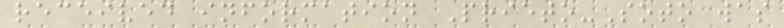received information Prieto-Soto was
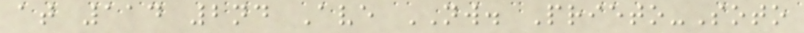at 114 2nd Ave NW. Prieto-Soto
